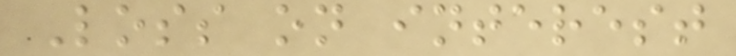Loss on interest
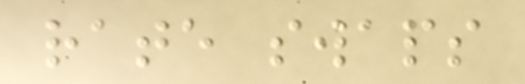rate swaps
